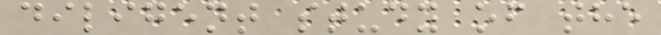diligent study of the
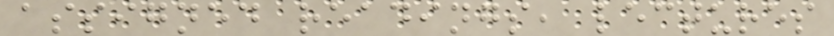assigned readings, lectures
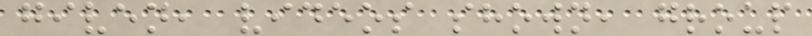given, videos shown, group
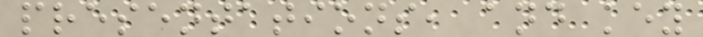presentations, and key
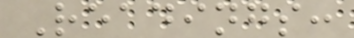Readings:
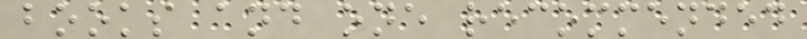books and one recommended
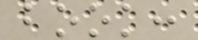book:
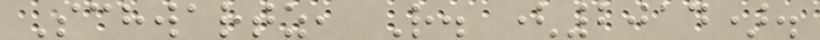Schwartz, R. (2014).
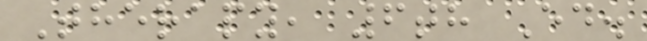Therapy, 6th Ed.
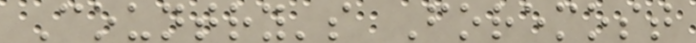Country's Foremost
